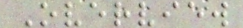Overview
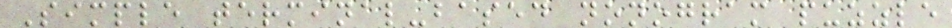Simple terminal-based nonogram puzzle
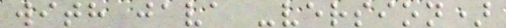with java -version)
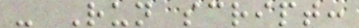- Run script:
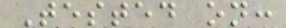Tested on:
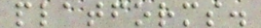platforms.
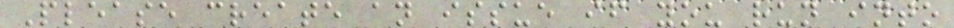Please create an issue if you run into
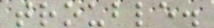trouble.
